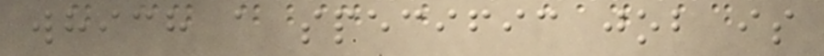which a specific job is
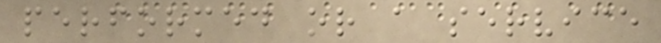performed or a service
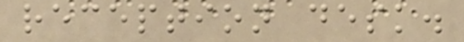reception desk.
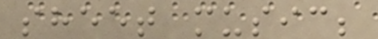sheet music;
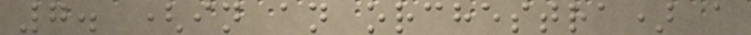7. (in an orchestra) a
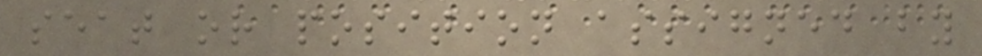seat or position assigned by
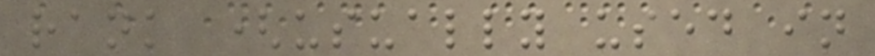rank (usually used in
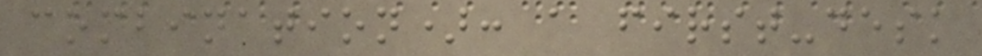combination): a first-desk
